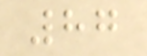87
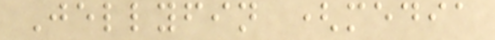Jellyfin (media
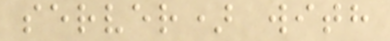server) with
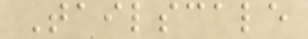Tailscale
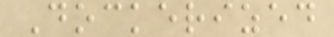Dockerized
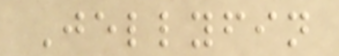Jellyfin
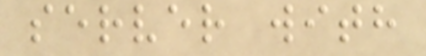server with
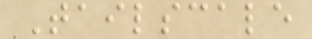Tailscale
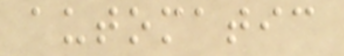automatic
